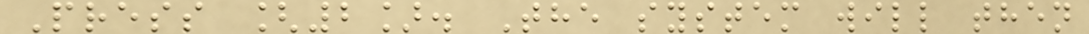Press [2]. The system will then
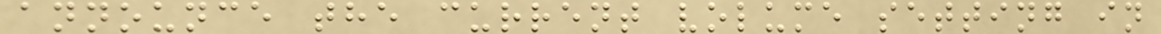announce the current volume setting in
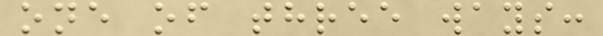one of three ways:
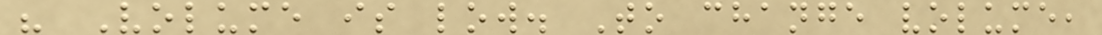" Volume is low. To change volume,
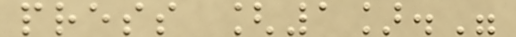press [1]."
